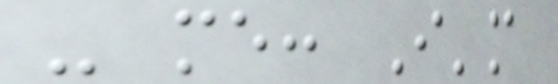- me: I'm
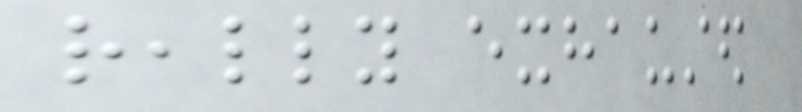really exhausted
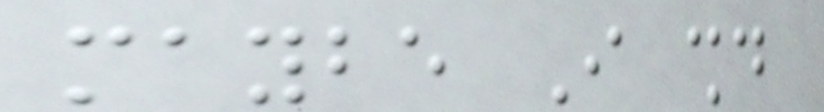maybe I should
